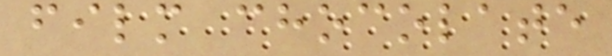film chocolate
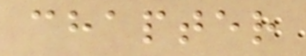chapter
